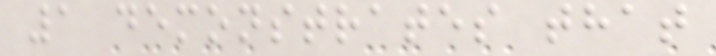1 demonstrates that
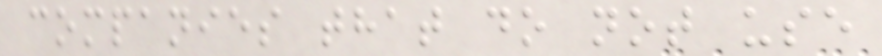companies that do not use
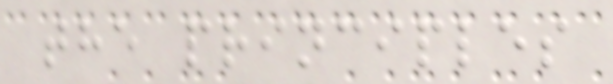the principles
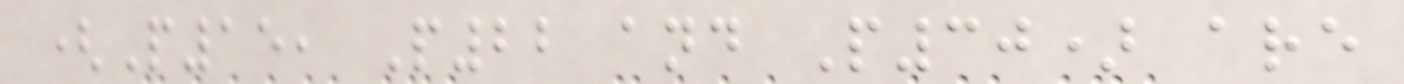(P15, P22 and P30) are
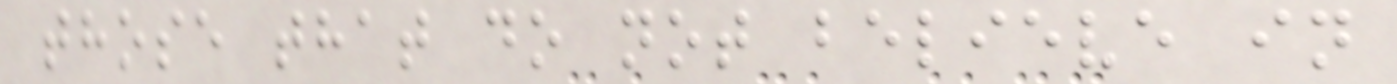those that do not believe in
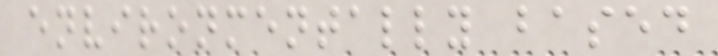environmentally based
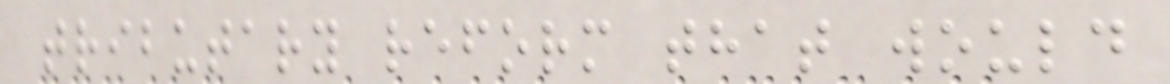tributary reform that would
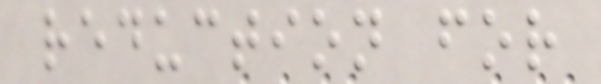reduction for
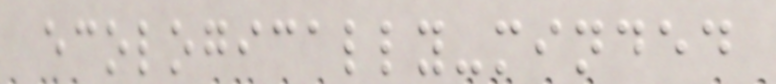ecologically-minded
